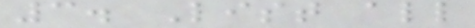3. List all
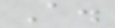A.
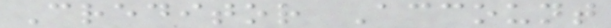Creditor Account
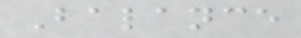Balance
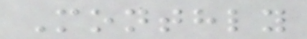Monthly
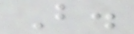B.
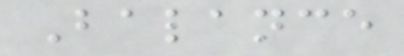Balance
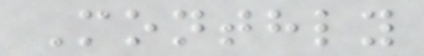Monthly
